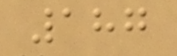187
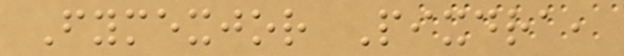Fymexjor Pixdra,
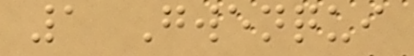1 Gwenqui
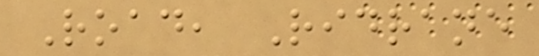Road, Ridrane
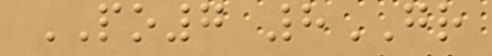PO7 8GR
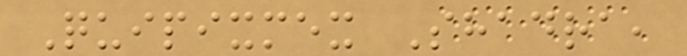Quipixmex Shadra,
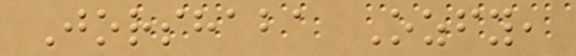Jorshaba Ozfy,
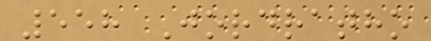558 Jordratho
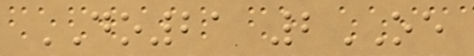DO21 2OE
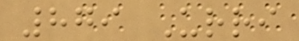879 Urri
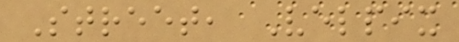Street, Velpix
